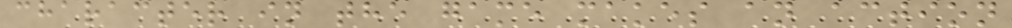character in the game makes an action
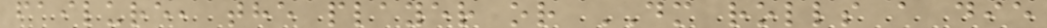failure, the player or DM rolls a die
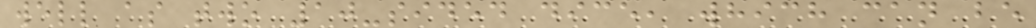well as two 10-sided dice, which can be
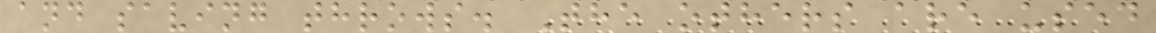and saving throws. The others are used
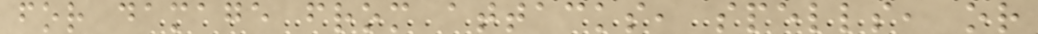for damage from attacks, spells, or
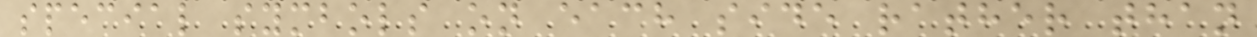special symbols on each side rather than
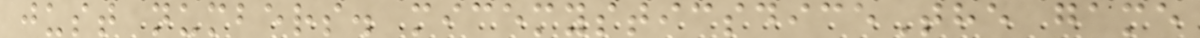just numbers. micemysticsdiceThe game
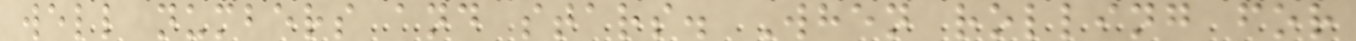well numbers and stars. When rolling for
